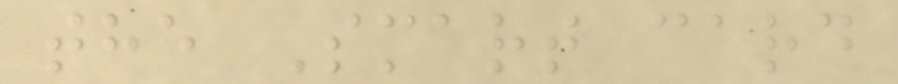the Smart card
